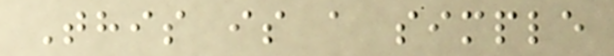This is a simple
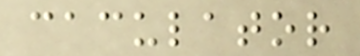caculator
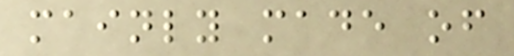mainly made of
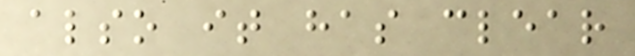also it has clear
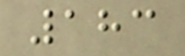183
